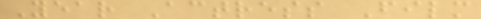Year Actress Film
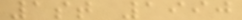1st 1990
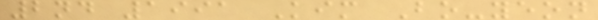2nd 1991 Kim Bo-yeon
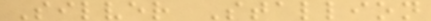Silver Stallion
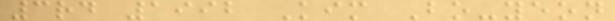3rd 1992 Kim Bo-yeon
